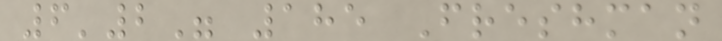6'2" 185 Freshman
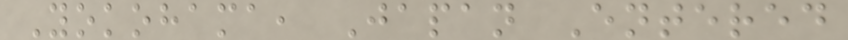Yokohama, Japan Entered
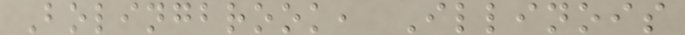Bolingbrook, Illinois
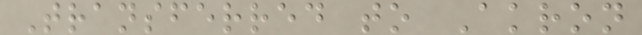Transferred to Akron
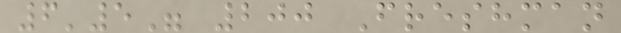6'5" 200 Freshman
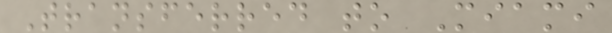Transferred to Miami
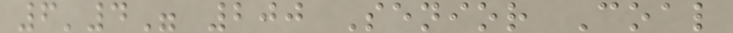6'4" 200 Senior Coal
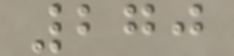270
